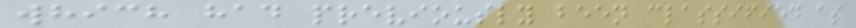which had previously been classified as
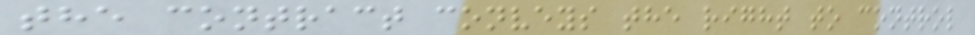the contract conveys the right to control
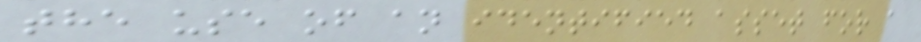the use of an identified asset for a
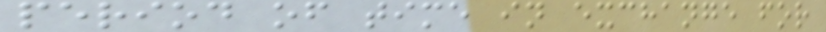period of time in exchange for
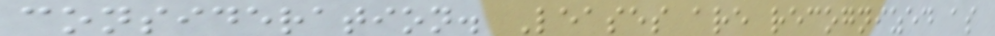consideration. Leases are recognized as
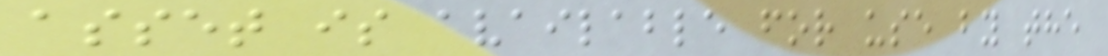asset is available for use by the
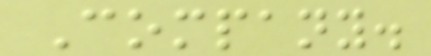Company.
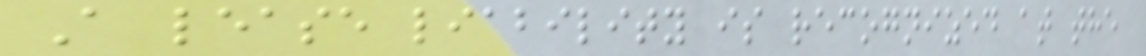A lease liability is recognized at the
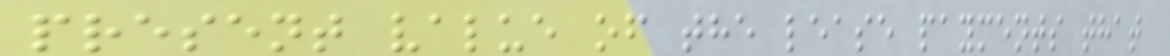present value of the lease payments that
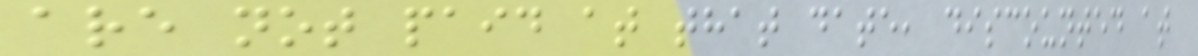are not paid at that date, discounted at
